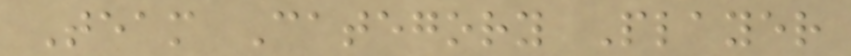Team Category Player
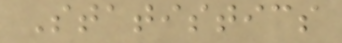Statistics
